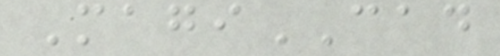MagiCAD
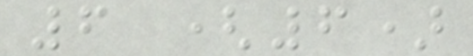6 (6)
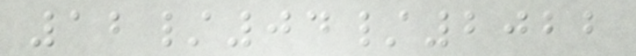12/04/2022
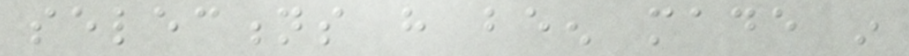selections have been made in
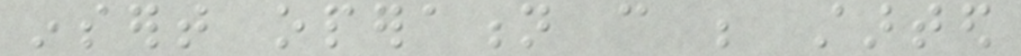insert operation can be started
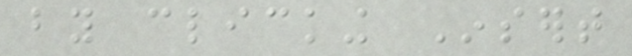by clicking Insert
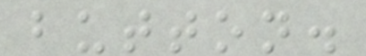button.
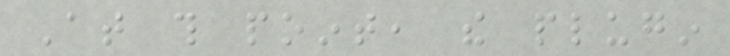At this point, the plugin
